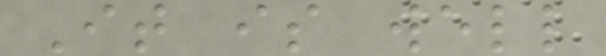It is well
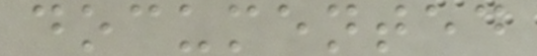documented
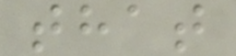that
